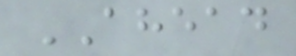AHEAD
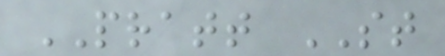PRATT ST
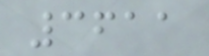3611
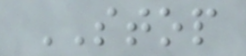STOP
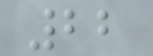22
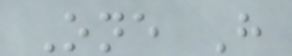One H
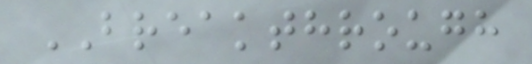BREAKTHROUGH
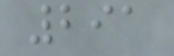291
